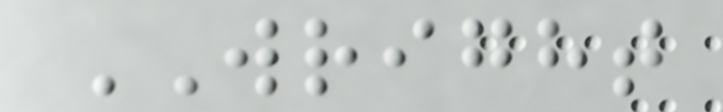WRIGHT
